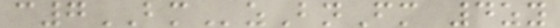c7BMzBnFm 4zy
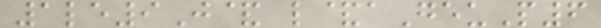1le9J& l&aGeuP6
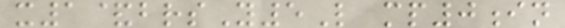x1&brsY5L mp0in
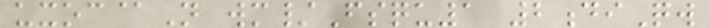uxoc@N wm/Fsqu1 2diQw
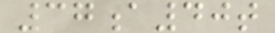37a40t
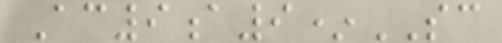Ac9a9*SC
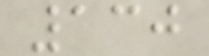130
